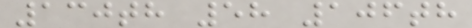130th 58 106th
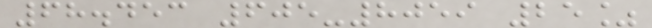68.453 605-8059 25%
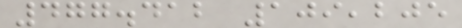477.412 109,205
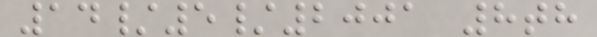14/5/2001 8th
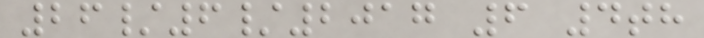26/6/2017 6 4th
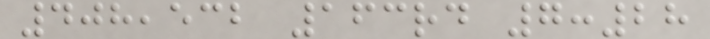408,532 163rd 7:28
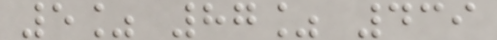5% 87% 439
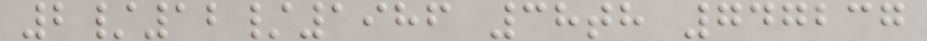2/12/1986 38th 747237
